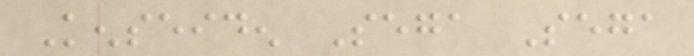Kenseiden Sega Sega
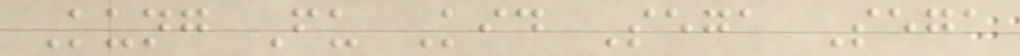Kung Fu Kid Sega Sega
